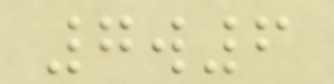7w6
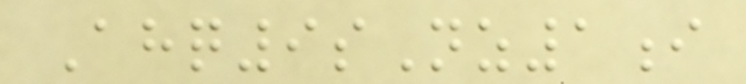Ahq9sNz1i
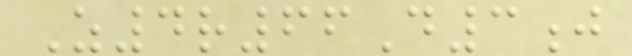Z4r66D3j
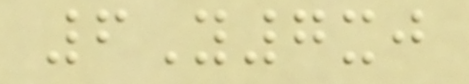6Y7xj
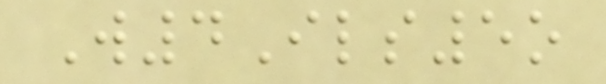W4Ils5o
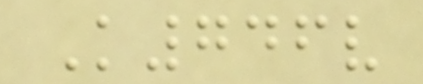K746v
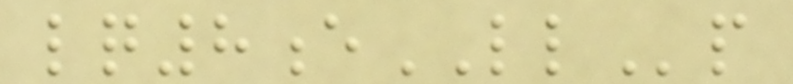lq8eLLp
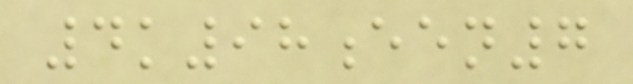4k98een7
